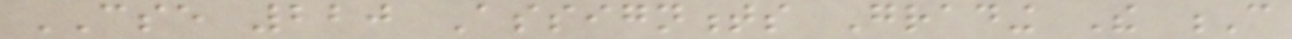CSE 220 Assignments Grading The C
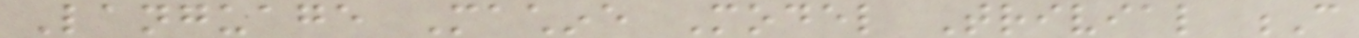Language Machine Model Trivial C
